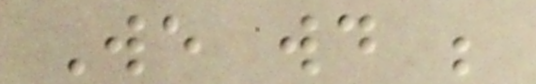We would be
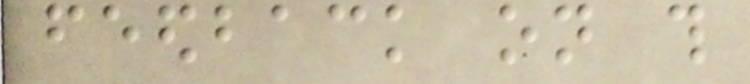feedback on this
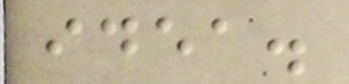idea.
